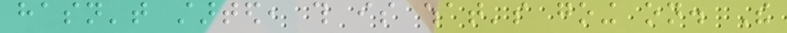hasn't started, this is what's going on. The
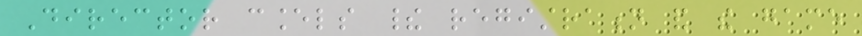Director cancels their registration and the game
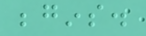begins.
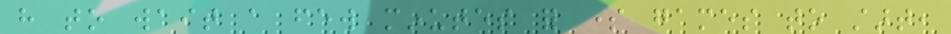have to wait a few minutes for some games to start,
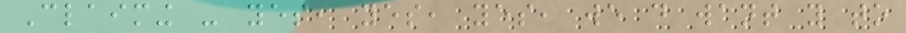Claiming - yes, yes, yes, we do want you to
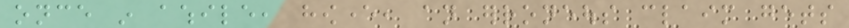once in awhile, however, an erroneous claim gets
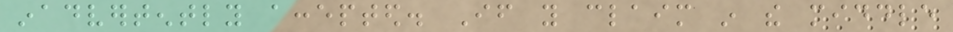inadvertently accepted. If you claim in the middle
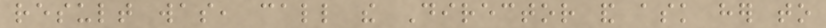result was, call the Director and ask her to
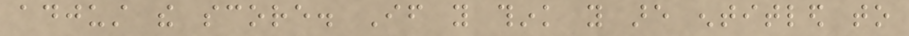adjust the score. If you think you are entitled to
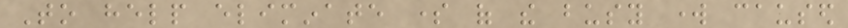To help eliminate some of the busy work caused
